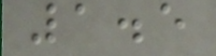1.5
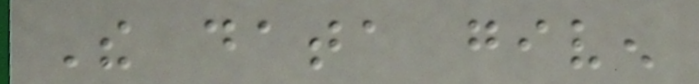The data given
